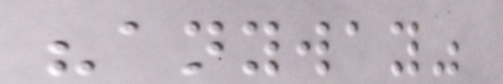"anyway"
